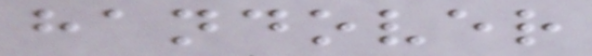handover
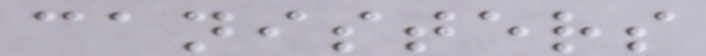canisters
